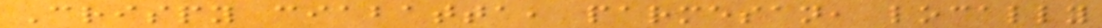Crispy ciabatta, parmesan, locally
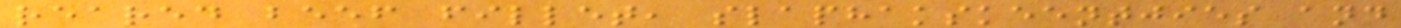reared beef fillet, slaphakskeentjies and
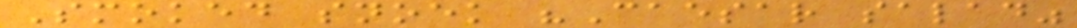Smoked snoek "Caesar salad"
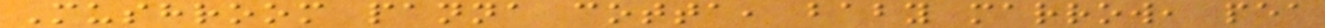Mushroom panna cotta, baby marrow, pea
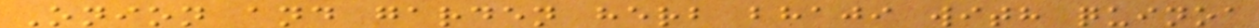Onion and garden herb bhaji with quinoa
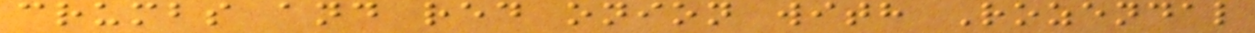crumbs and red onion with Rozendal
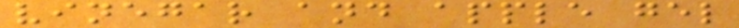vinegar and apple gel
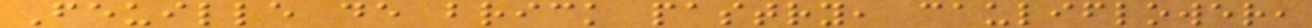Feuille de brick pastry, cauliflower,
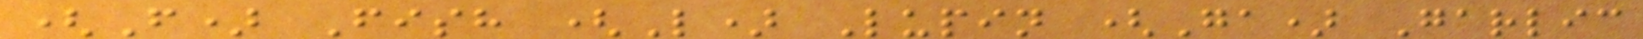(F) Fish (L) Lupin (Ga) Garlic
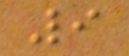9
